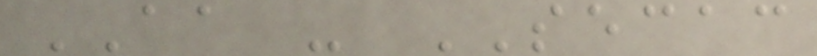AA - SECAC
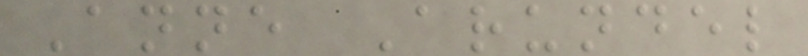Anne Arundel
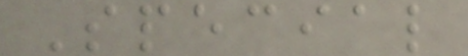Special
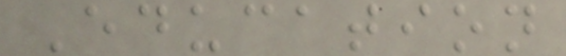Education
